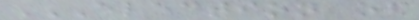ELECTION OF
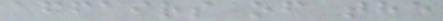affairs of the
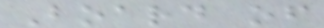Board of
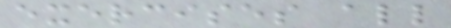exercises all
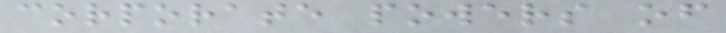corporate powers of
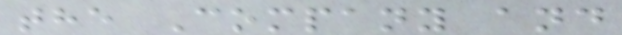the Company and
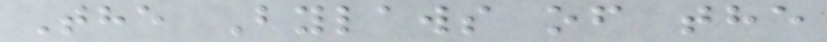The Bylaws of the
